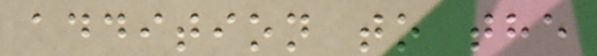addition to the
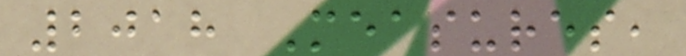2018 Measures,
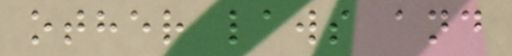other laws and
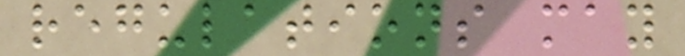regulations may
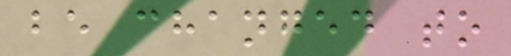be changed to
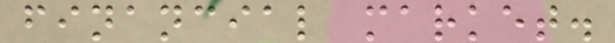financial market.
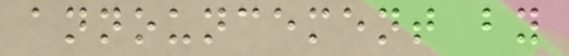announcement by
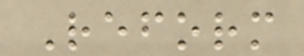Reform
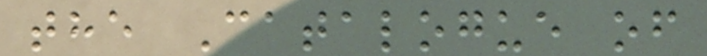the Catalogue of
